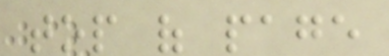top of page
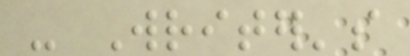- Writer's
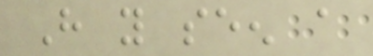Have you seen a
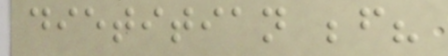dietitian before?
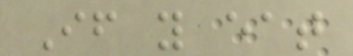If you eat
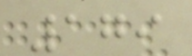179
